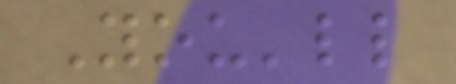You'll
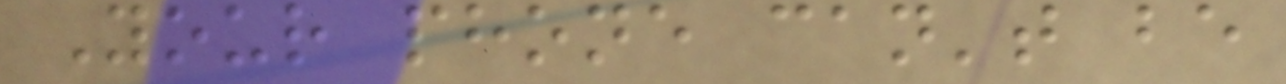Your phone can't be
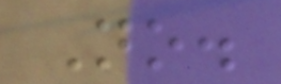No.
